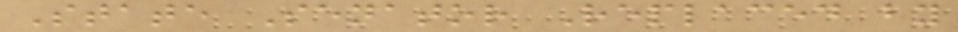State Senator Replaced by
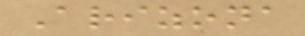Arizona
